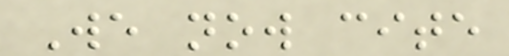We now cite
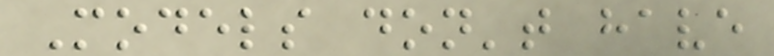Models don't have
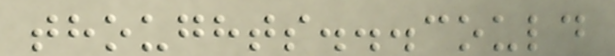thoughts...could
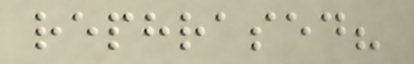rephrased?
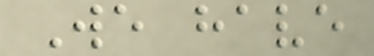We have
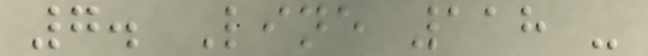7. Line 118 -
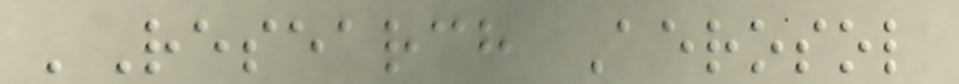'Research Aerosol
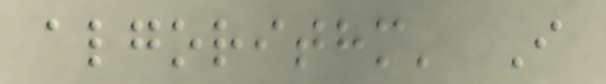algorithm' I
